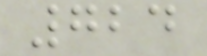724
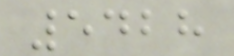5428
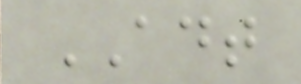ADT
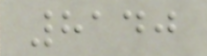8140
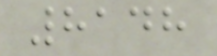8148
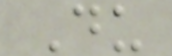Du
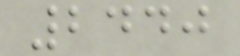2440
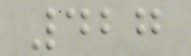427
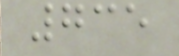735
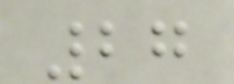27
